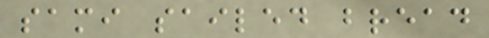sami sailed bread
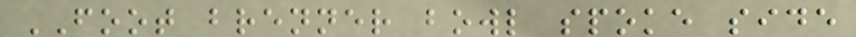FOOT brenner bowl spoke side
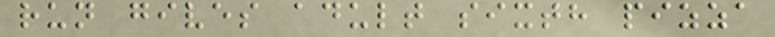run gives adult sixth pizza
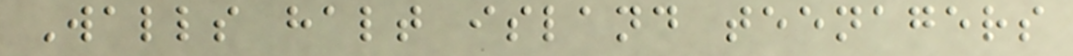Walls halt island teenagers
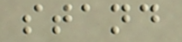stand
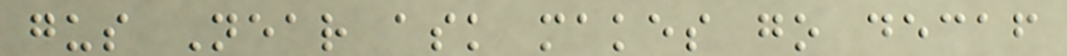gus Near ask makes go decaf
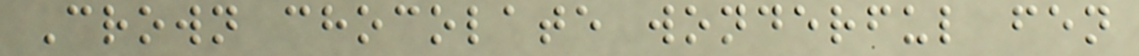Crown chocolate wonderful fen
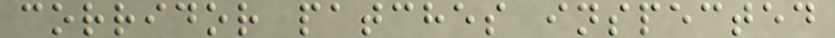corridor patches inspected
